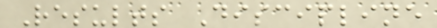Results Discipline
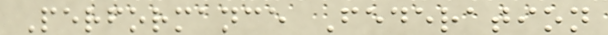Performance Federation
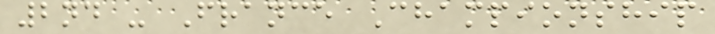2nd - France Championship
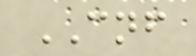CNF
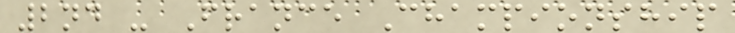2nd - France Championship
